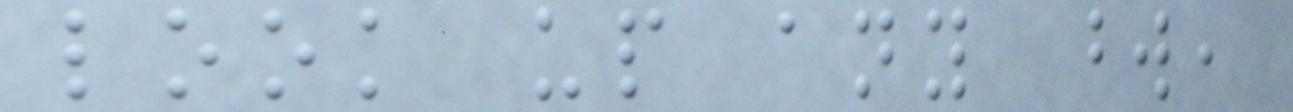look up any word,
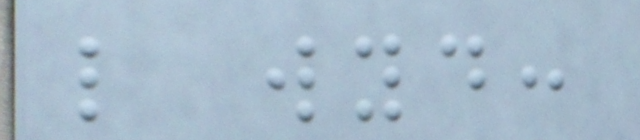like wyd:
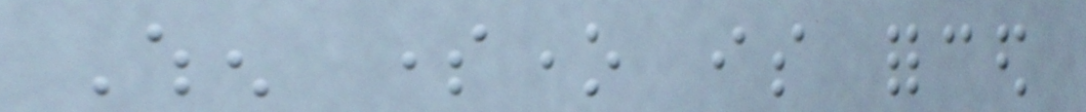When someone is forced
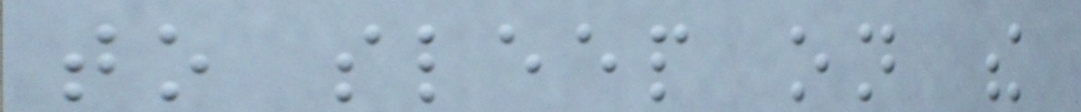to sleep on the
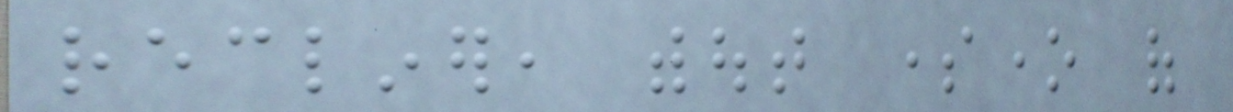recliner, without someone of
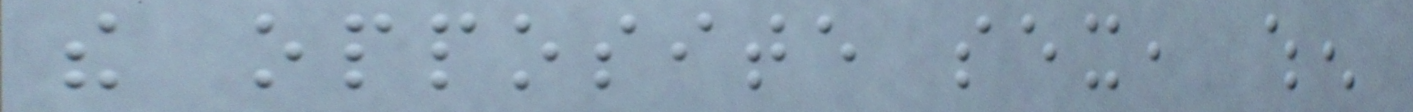the opposite sex, when
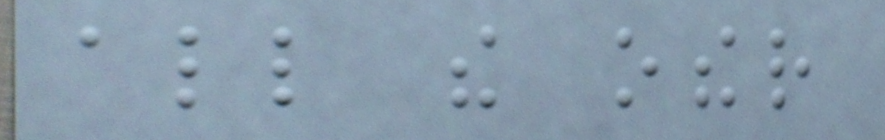all the other
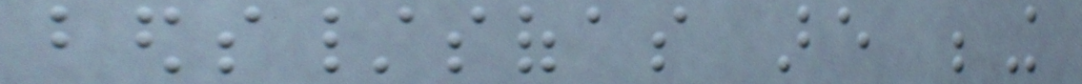beds/sofas are being
